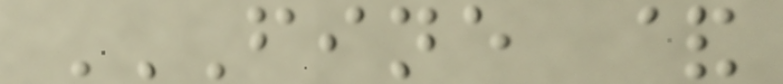FINE &
